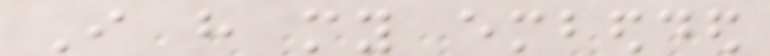I have my embedded
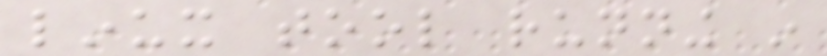linux tool running in
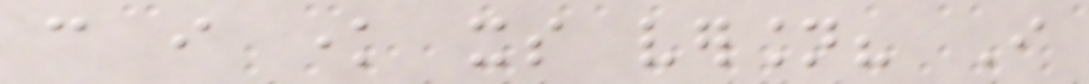can i know its version? I
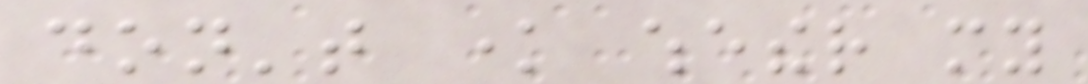don't know whether my
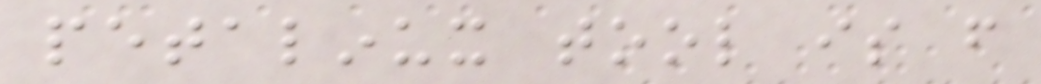petalinux tool is from
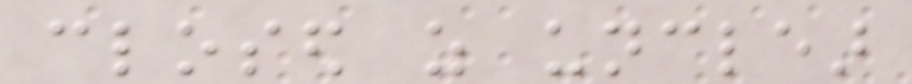closed as unclear
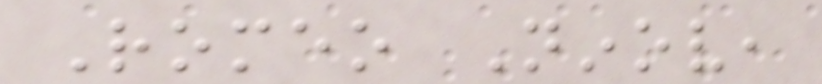Romeo Ninov,
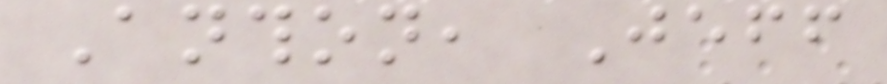Anthon, Jeff
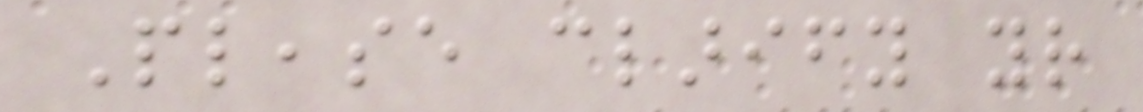Please clarify your
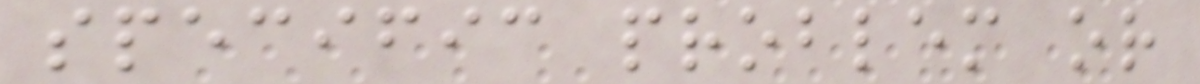specific problem or
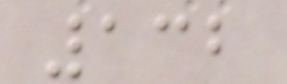132
